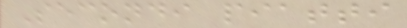Secondi piatti
